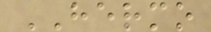HERMO
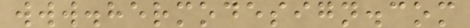www.hermodesign.com
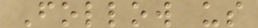Follow us
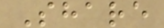Share
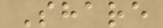Share
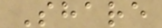Share
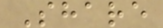Share
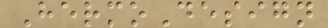HermoDesign
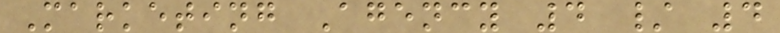Marketing Agency 4 / 4
